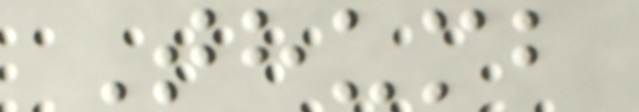Thumb
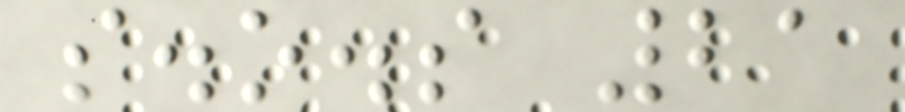s.o.s 21
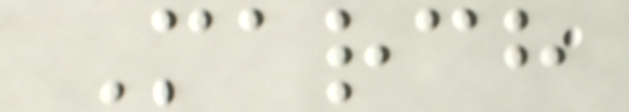March
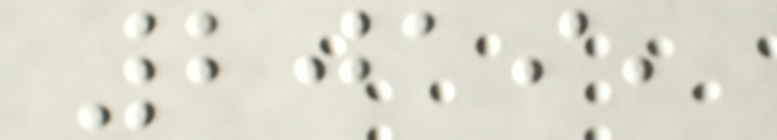2019,
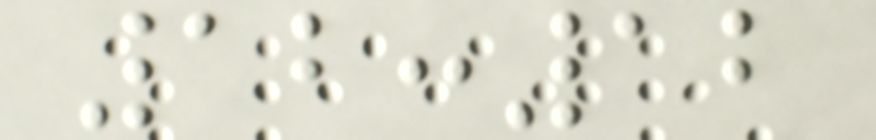12:12
